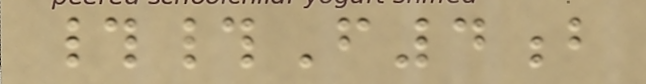##F4b
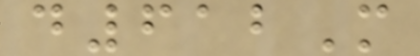d612M
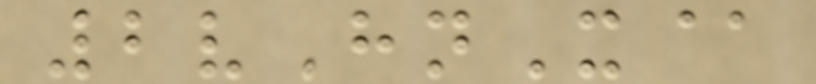2vHnX@
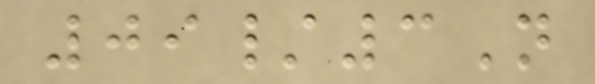09/3N
